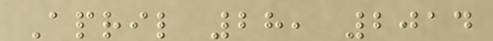April 28, 2014
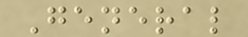General
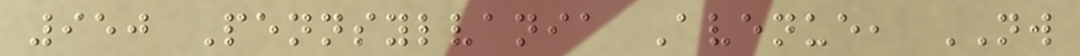950 Pennsylvania Avenue, NW
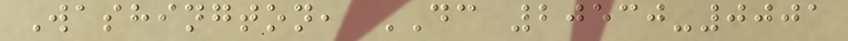Washington, DC 20530-0001
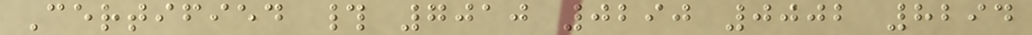Certified # 7010 0290 0002 8294
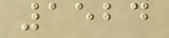1524
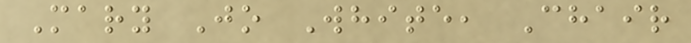Mary Jo White, Chair
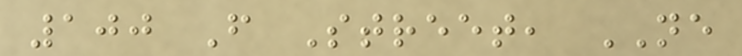100 F Street, NE
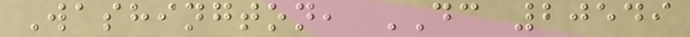Washington, DC 20549
